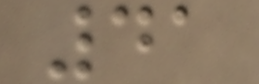41
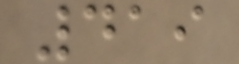419
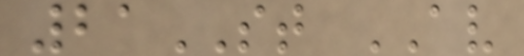21ST AV
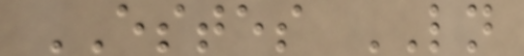ESTES LN
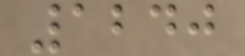1240
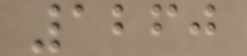1260
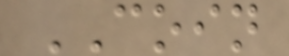COIN
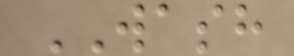WASH
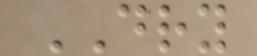DRY
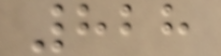828
